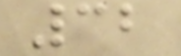32
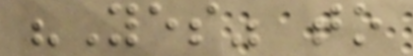"Yes" to
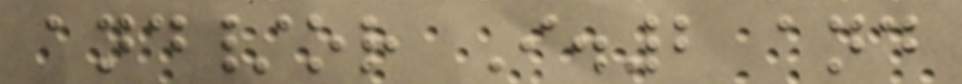and/or I.2 and
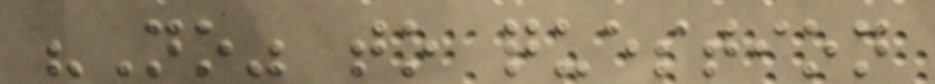"No" to question
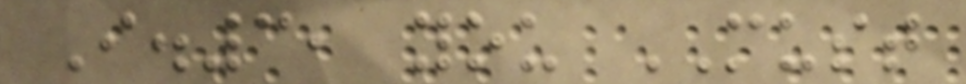I.3, you MUST
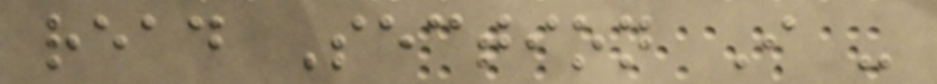read Section I -
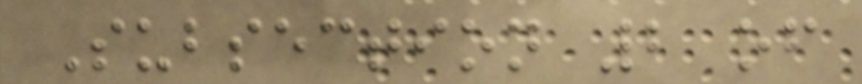Subsection 2 of
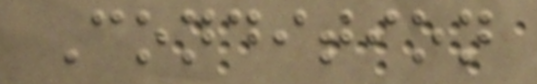Condition
